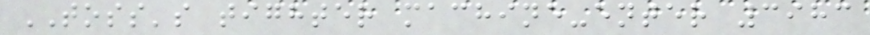TOSS's tighter machine-enter 3983
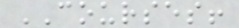COURSES!
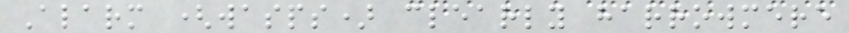Alarm (wasps) clearly harrowmere
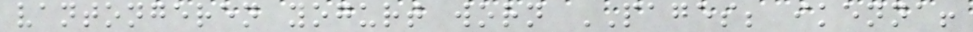vantongeren yogurt worn PAGES; ikenna!
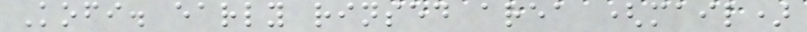Kofi. early rinsed area (mail)
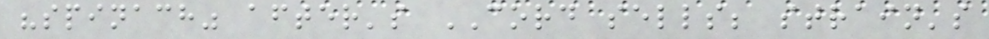"spinach" after's CORD sells; strain's
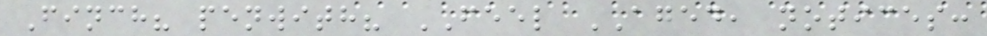Finch? penwith? FEEL AGED, notices:
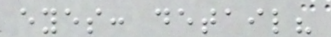eyes: detail?
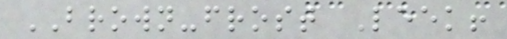BROWN-frost Leek!
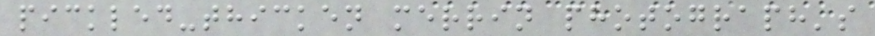pickled-thicken merrin photograph's
